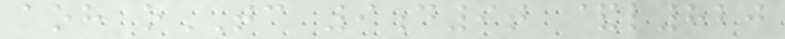aoh oTC 9d9t &l820
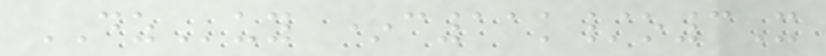DZuy *c11k/o3X
